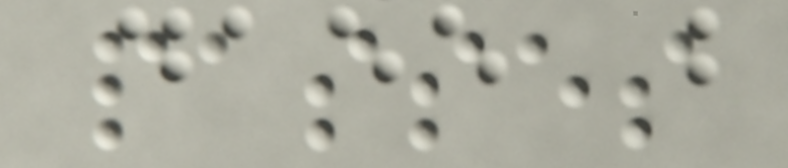passes
